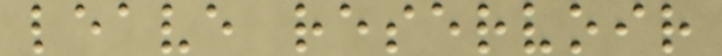leave reservoir
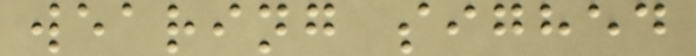wearing sighed
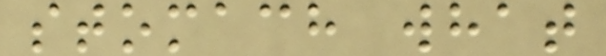stomach what
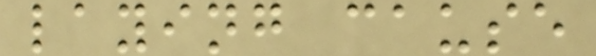laying cause
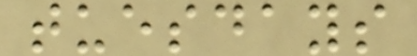tuesdays
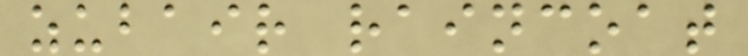zubair raincoat
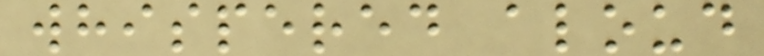whispered aloud
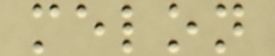melon
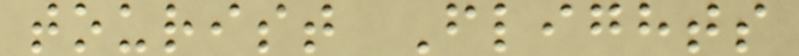tourist Flights
